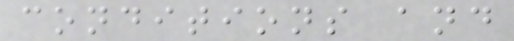conditions and
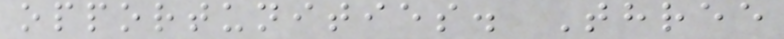opportunities. Three
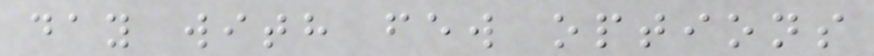day with few options
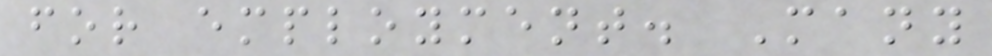for employment. Many
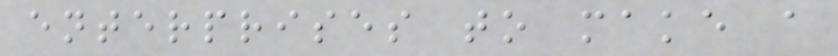enterprises to make a
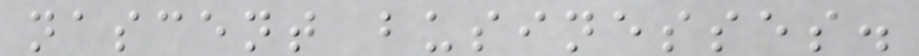nascent businesses.
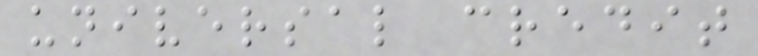universal credit
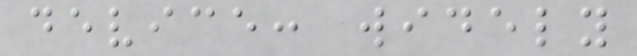device: widely
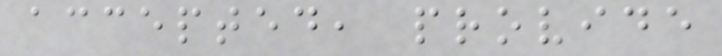accepted, provide
